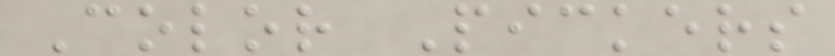Color Pickers
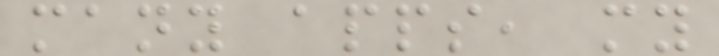many apps, my
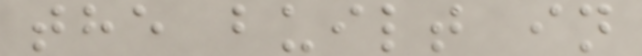the built in
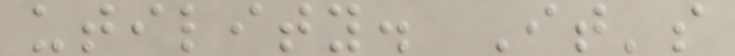utility. It's
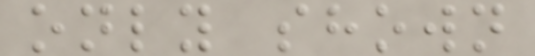only shown
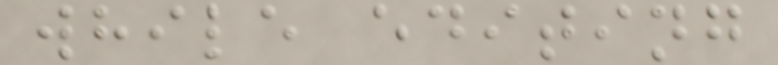while editing
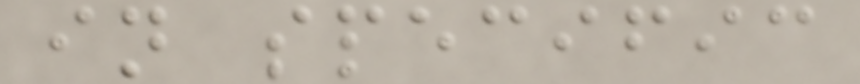in specific
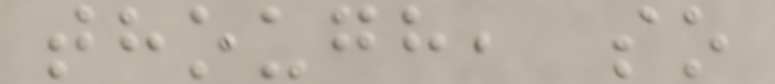though, so
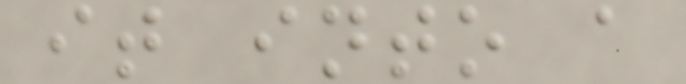it into a
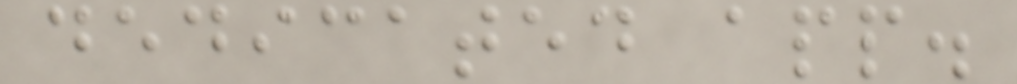dedicated app.
